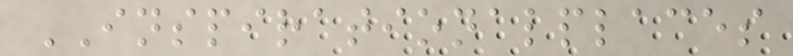INSPIRATIONALPLACES
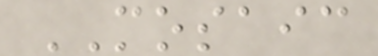MOSAIC
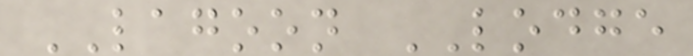LAGOON LODGE
